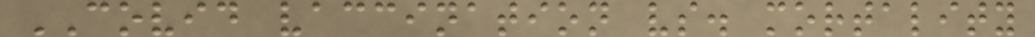COVID vaccination vs. mortality
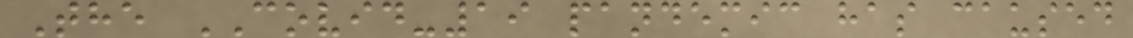The COVID-19 pandemic has caused
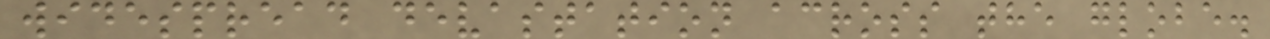widespread devastation across the globe.
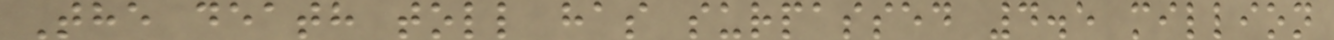The death toll has surpassed 4.5 million
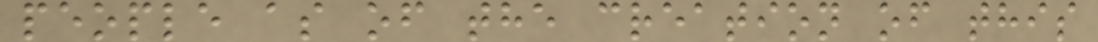people as of the creation of this
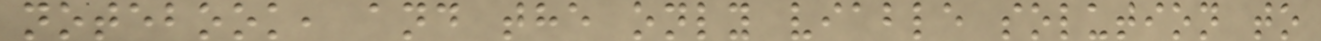notebook, and the only viable solution to
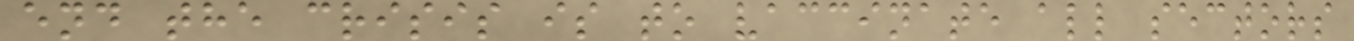end the crisis is to vaccinate all sectors
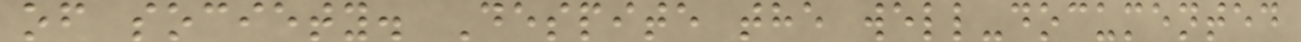of society. Despite the well-documented
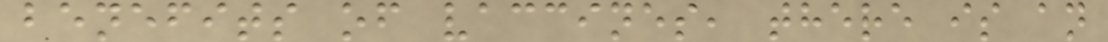benefits of vaccines, there is an
